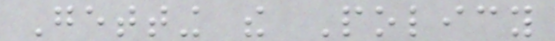Getting the Policy
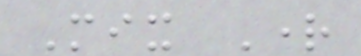Mix Right
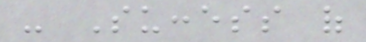- Success of
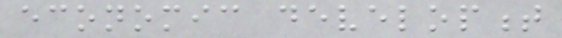economic development
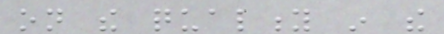on the quality in the
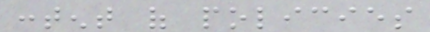content of policies
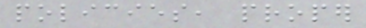policies, proper
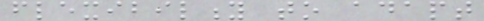flexibility to adapt
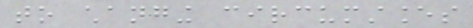to changing circumstances
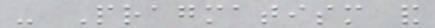- Pragmatism and
